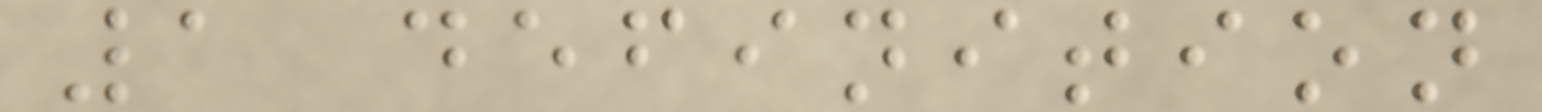1 definition
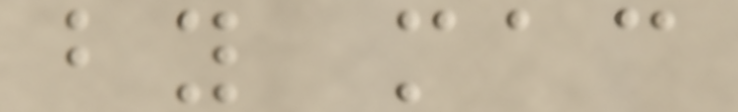by mac
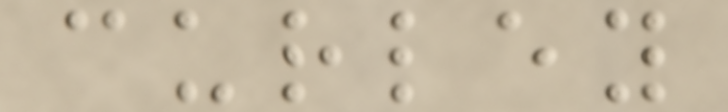curley
